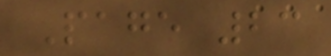Page 23
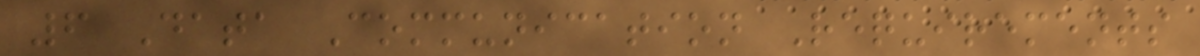6 Data Communication Requirements
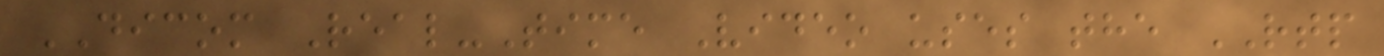DICOM Real-Time Video uses the RTP
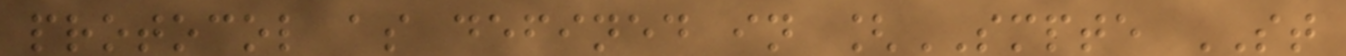protocol as defined in [SMPTE ST
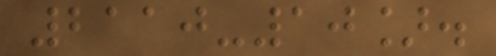2110-10].
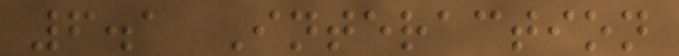6.1 Interaction
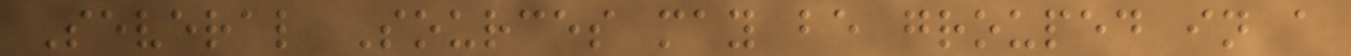Several Sources may be grouped in a
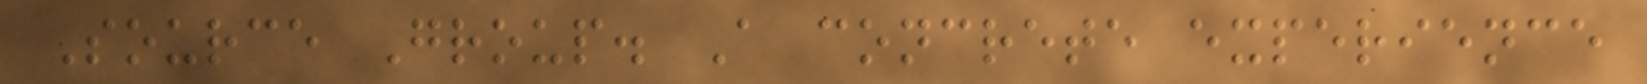Source Group. A concrete experience
